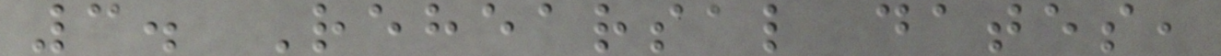3. Rehearsal dates,
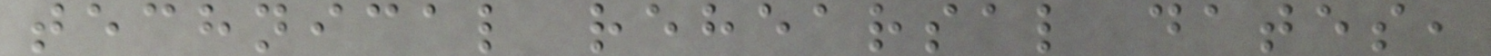technical rehearsal dates,
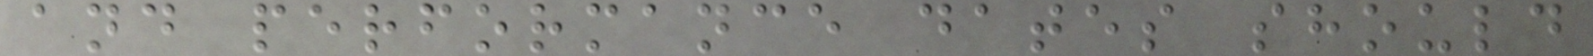and performance dates should
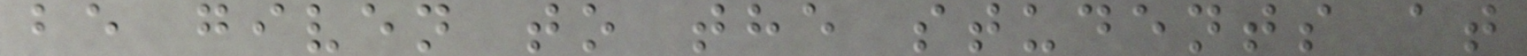be given to the students at
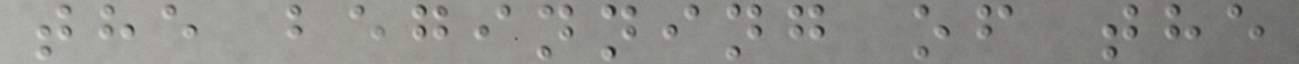the beginning of the
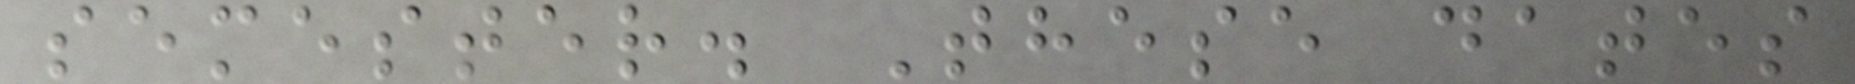semester. These dates
